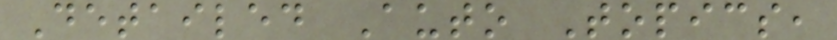Detailed Auto Topics,
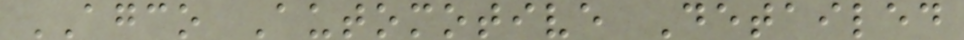AGCO Automotive Detailed
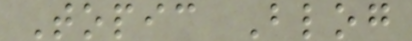Topic Blog
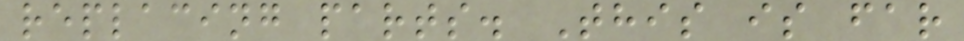replacing parts. This is far
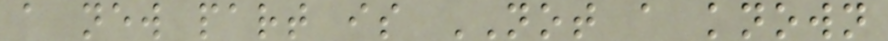a new part is NOT a known
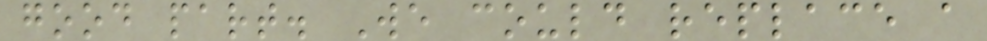good part. We could replace a
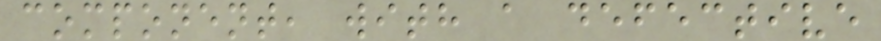component, with a defective
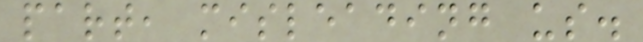part, misleading us.
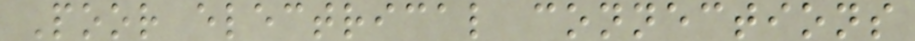Poor electrical connections
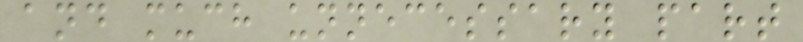and much unnecessary part
